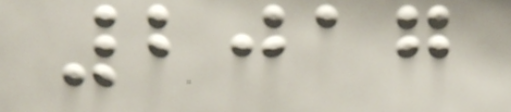2017
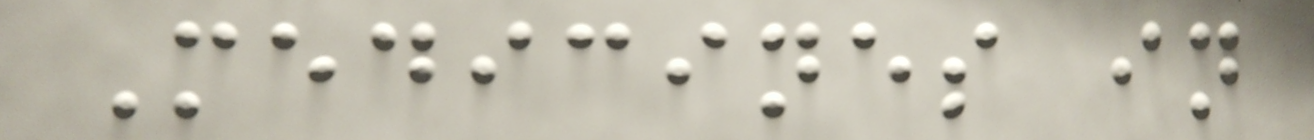Medicines in
